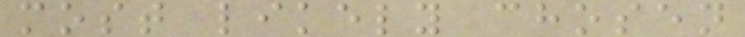most likely chosen
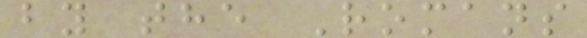by the Romans
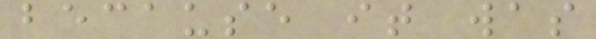because it was
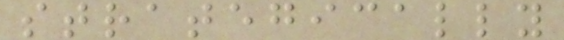strategically
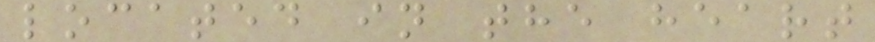located in the heart
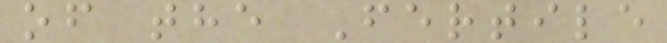of the Fertile
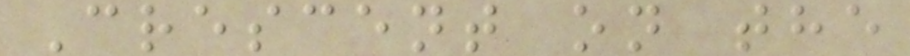Crescent on the
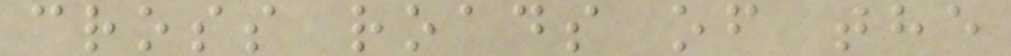cross roads of the
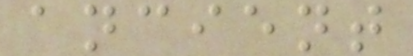ancient
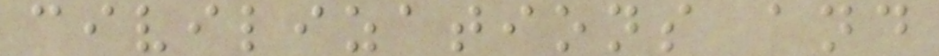civilizations and
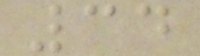34
